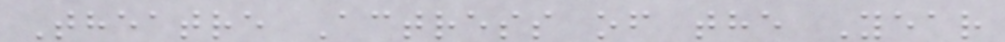Theatre Actress of the Year
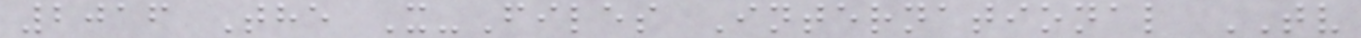2016 The X-Files International TV
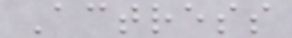Actress
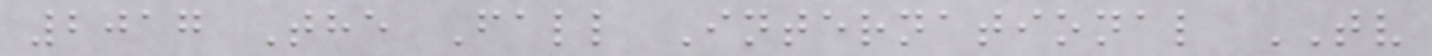2017 The Fall International TV
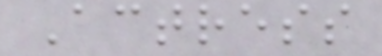Actress
